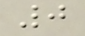0
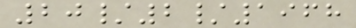20/2/1968
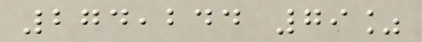274,244 79%
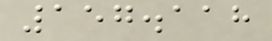157.118
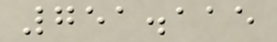751.115
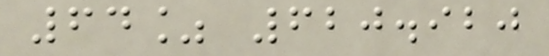64% 620.920
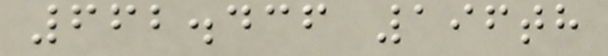662.436 196th
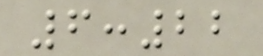6:22
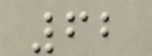62
